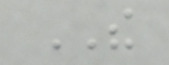THE
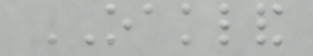OAKLAND
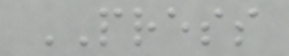PRESS
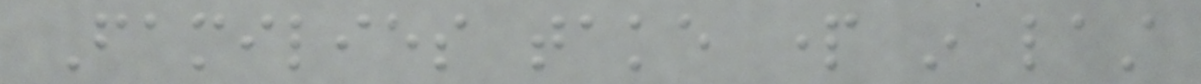Families take part in last
